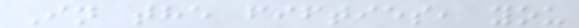In the fifties, you
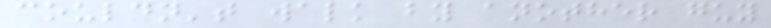couldn't walk by another guy
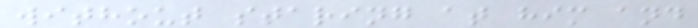without staring at him and
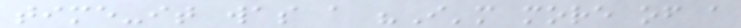time-it was a "I'm more of a
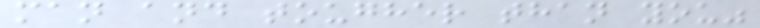man and tougher than you"
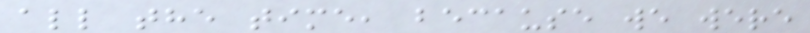all the time, because we were
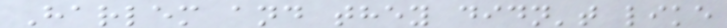Harlem and they didn't like
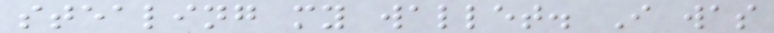stealing my wallet. I was
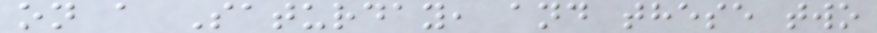on a Saturday, and these two
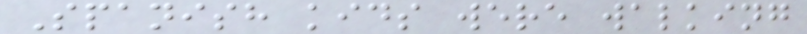Spanish kids were walking
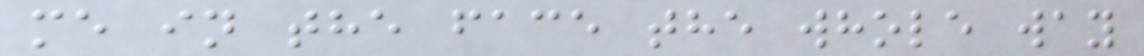me in the face the whole way
